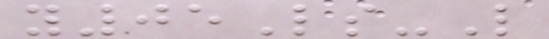y05Ls-L
